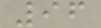96
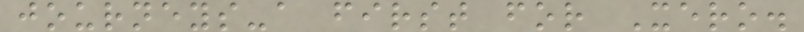journeys-a first for Xero.
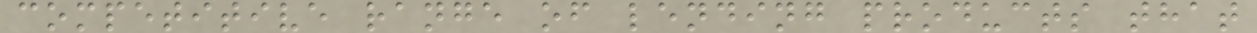competitive range of lending products that
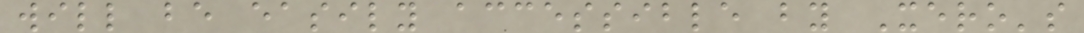will be easily accessible by Xero's
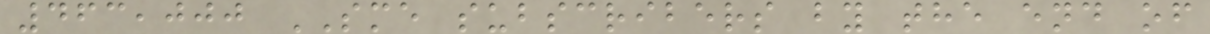463,000 SME subscribers by the end of
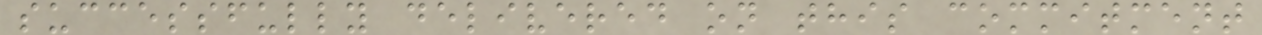successfully delivered on this commitment
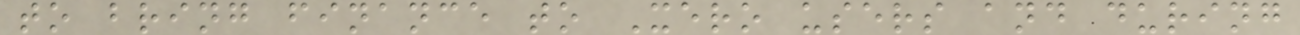to bring finance to Xero users and during
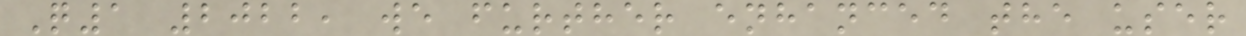Q1 2022, we further enhanced the user
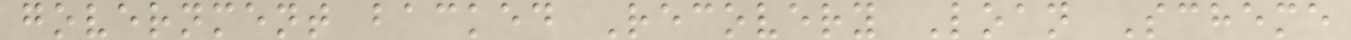government backed Recovery Loan Scheme
